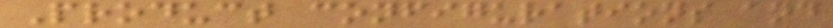Product configurations and
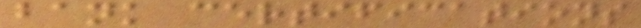bank certifications
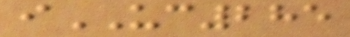iUC285
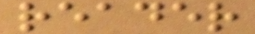reader
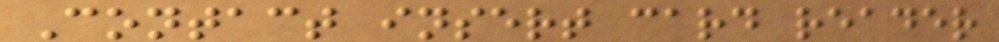Contact insert card reader
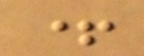+
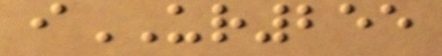iUR255
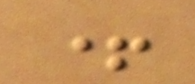+
